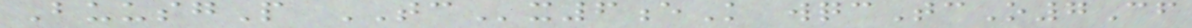BuusgP TCx6eK wqcTcO7Cf
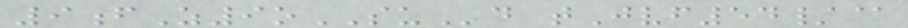9fZ9oSUd tJvf54/@
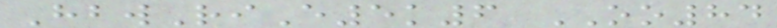HbwRiE5k6 OO84
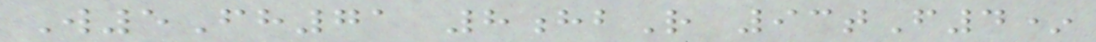W5Fh71 8hbR 93tF4*
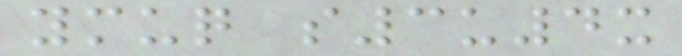ymuq s3u4x
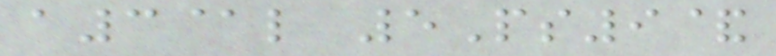a3@l 5Ps9&
